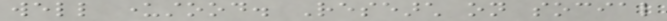well understood. Research on social
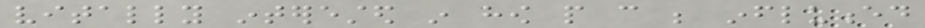vitally interested in how people can be influenced
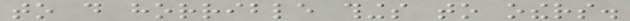to do horrible things to others.
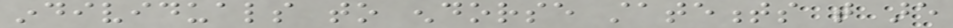individuals to endorse statements that are
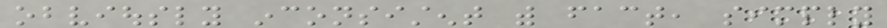obviously inconsistent with fact, simply
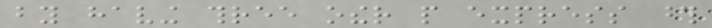by having three other people express those
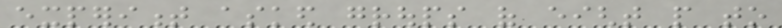experiment asked groups of eight people to
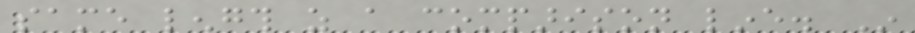same length as a comparison line. In
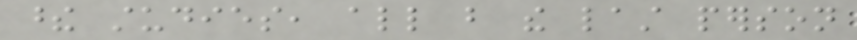these studies, all but the last person
